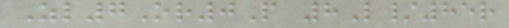Zl7Or0P 8L/85r
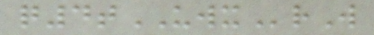q4tUWXrW
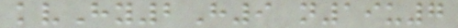kvHy2H9 n19u7
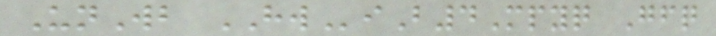UnWb HWiB4Mpyq Gfq
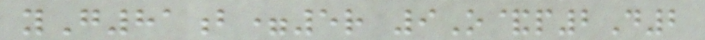yG81b=5r 9O&p2D2
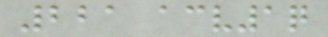221 acv1q
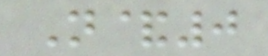N&0
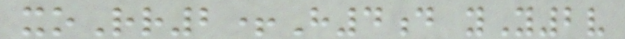xoRr2+H4d yY2v
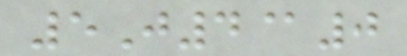5J4@0
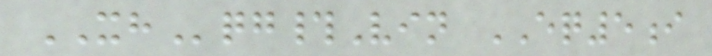XHqg#Vin EQ5i
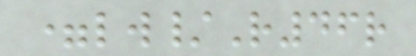=lw/R46r
